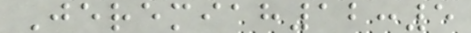Jeremiah12:5
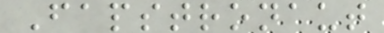Fapstronaut
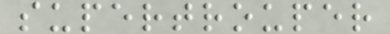supertrouper
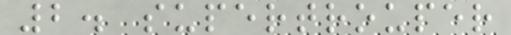2. supertrouper
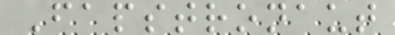Fapstronaut
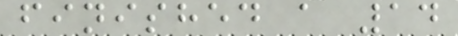finished a 14
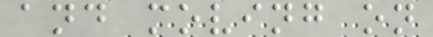and moving on
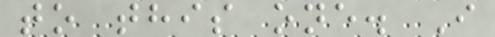to this one. I
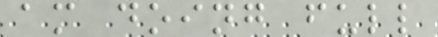am doing full
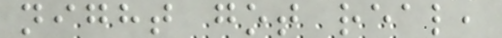night got real,
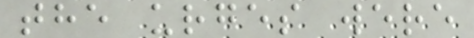the urges were
